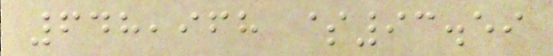648,968 $93.59
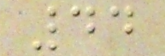44
